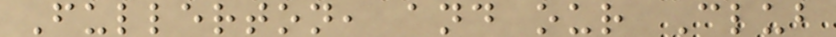Fullerton, and our Club
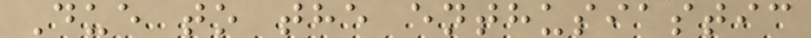Due to the enthusiastic
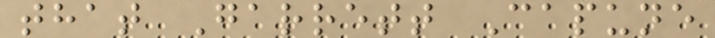that Garrett Capune
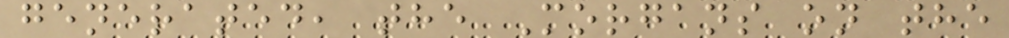generated, the Morgans on the
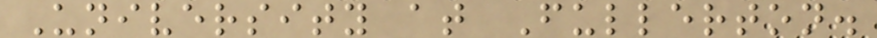University at Fullerton.
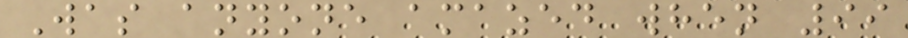Was anyone amazed when 99
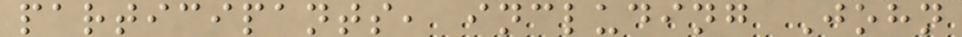participants, including John
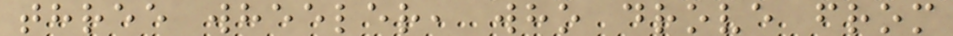three wheeler, who drove from
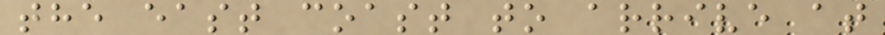the east coast to arrive at
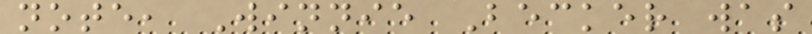note, Winnie Becker was
